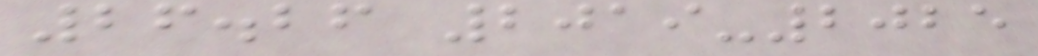26.26 2019-2025
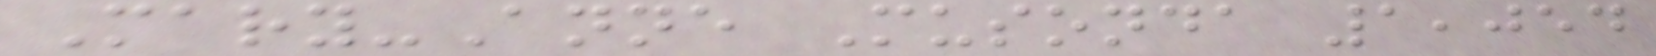Mary-Anne Musonda 1,054
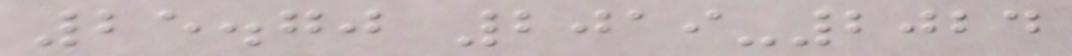25.70 2019-2024
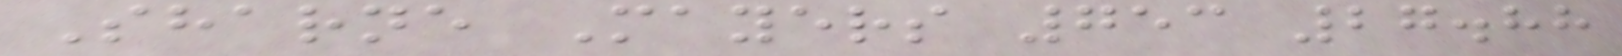Sharne Mayers 753 27.88
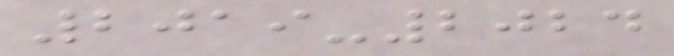2019-2024
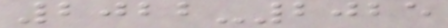2022-2025
